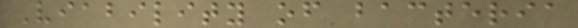Viability of bacteria
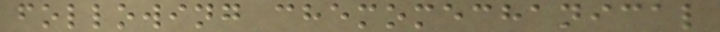following chemomechanical
